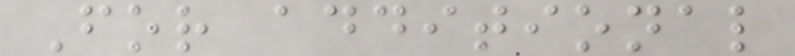For additional
